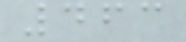463
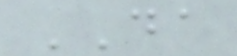DA
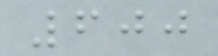600
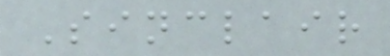Sinclair
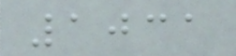1031
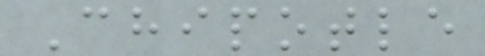Chipotle
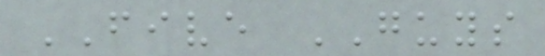FIVE GUYS
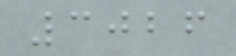3026
